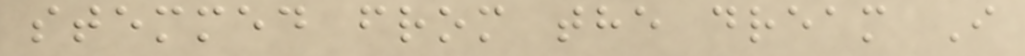stemmed from the dream I
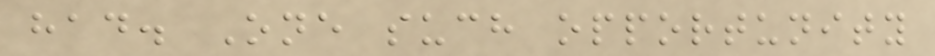had. One such opportunity
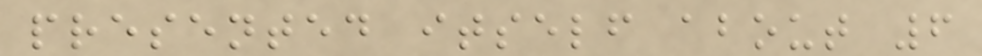presented itself about 6
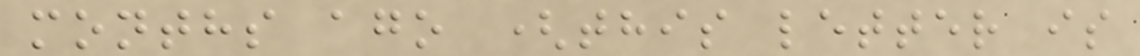months ago (this letter is
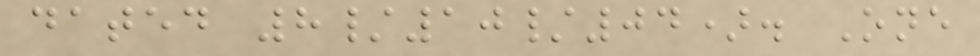dated 8/10/04). One
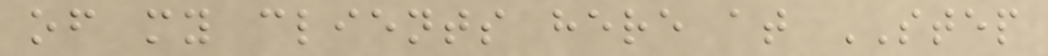of my clients here at STEP
